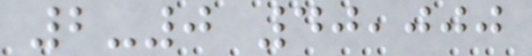2-0 40,000
